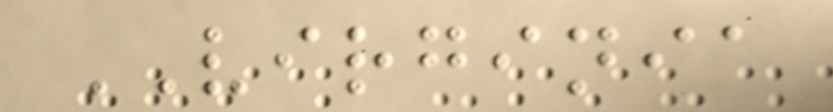VIRGINIA
